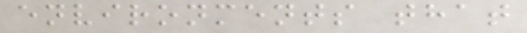environments that
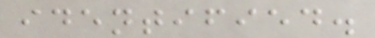identified.
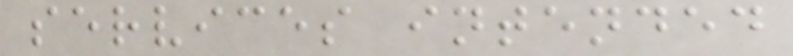services intended
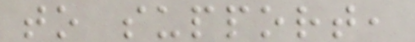to support,
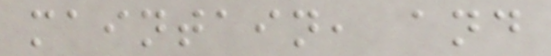maintain, and
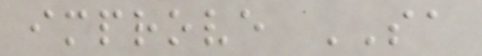improve SA
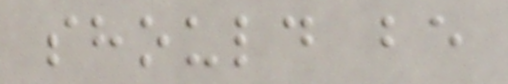should be
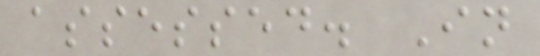assessed. In
